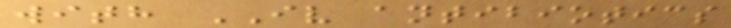with IV antibiotics
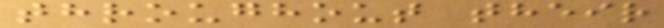throughout their
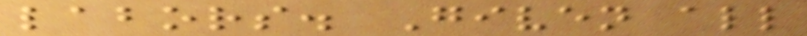labors. Given all
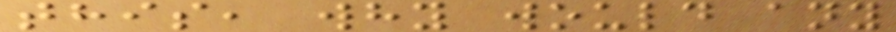this, why would any
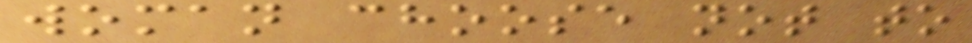woman choose not to
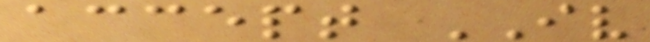accept IV
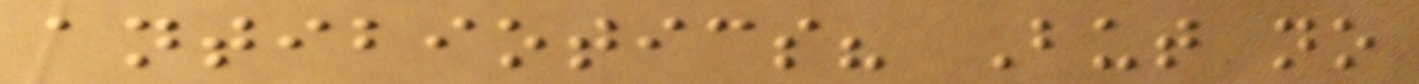antibiotics? But no
